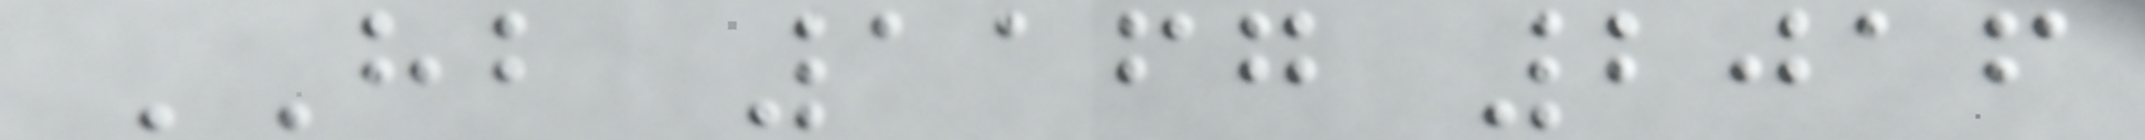HB 1167 2016
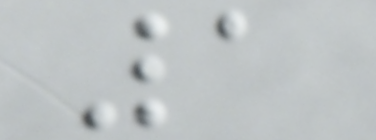1
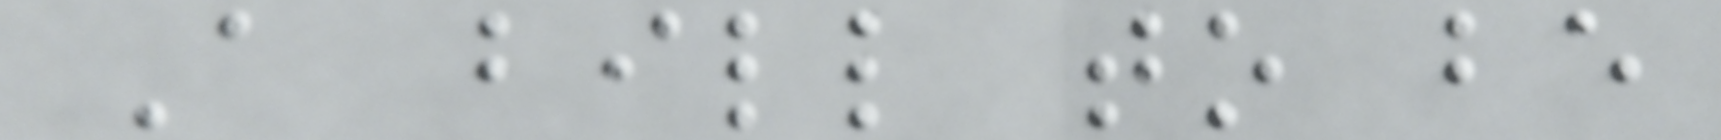A bill to be
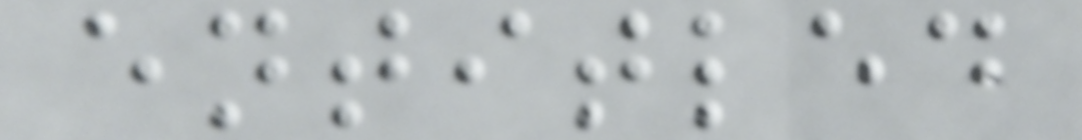entitled
